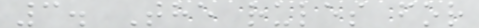3. The rules for
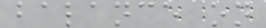balance on
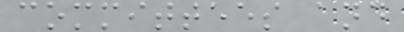committees and
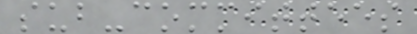sub-committees
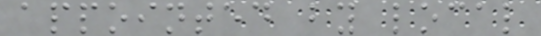appointed by local
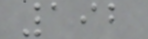192
